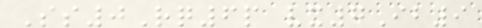Ss0Rq6p vx7Ib9
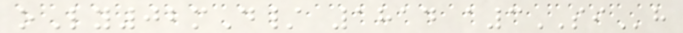oLy02mD/ 1814 a3SIh
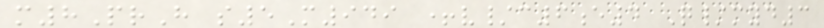m8PrH s5M949 +v/c6e4 Q/myd3
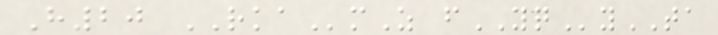H20 RKAmZ fYQyTA
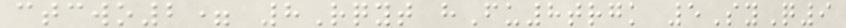ctcwo2= 8Rqyt hFu8trgk 5SyQ9
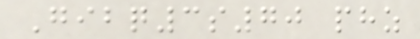Gibq3s70 phz
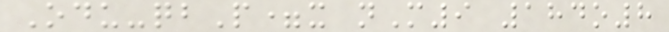Odu-qbP=x nM9 184o8
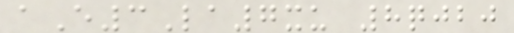aE3La7xu 8qjbj
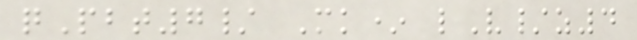qPbt7/ Mk* lV/z4
